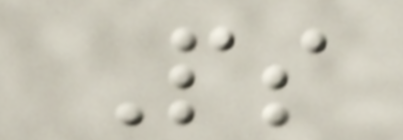Ps
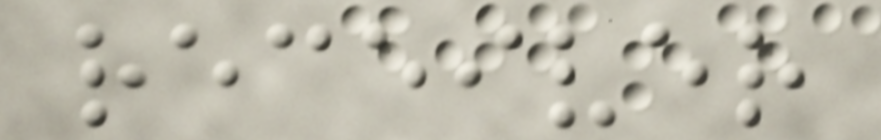receiver
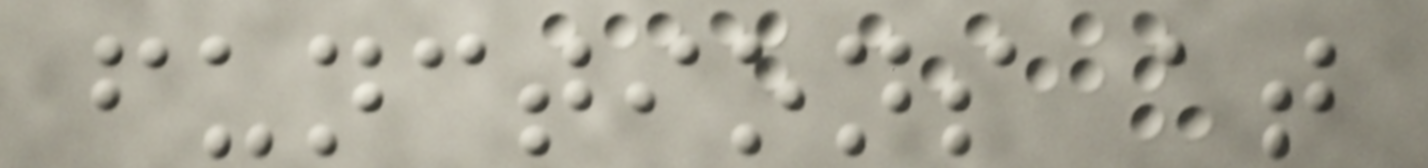functions at
